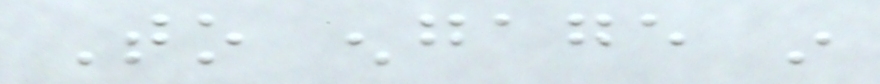To engage in
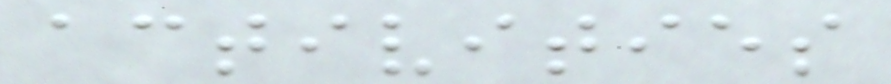activities
